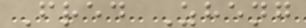Fred Zheng
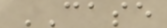CASE
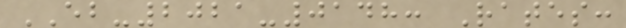EB-2021-0148: Rates:
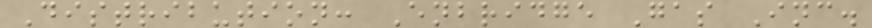Distribution: Enbridge Gas Inc.
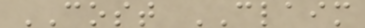COST CLAIM
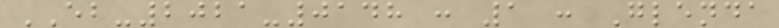EB-2021-0148 : 1 : Glenda
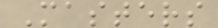Masters
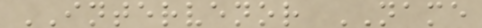INTERVENOR NAME
